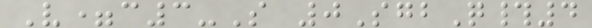V=c3-S 0SgbQ#4
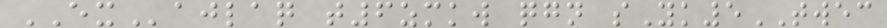EXajlaq t6zmkw qgn sYk5TWEC
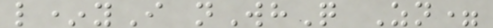l*yI nWhQ Zn=
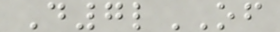D7lOF
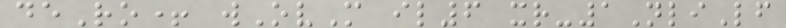deRo+ wOvM il6 xr-1NliLf
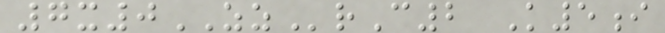7x0ZZrC2 K5i
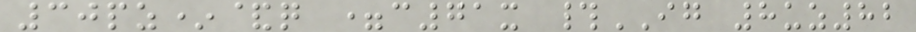30pz*&q =c71x #IG 8uz82
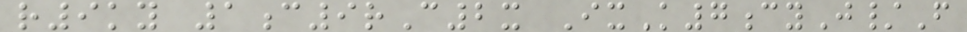r9ky 1c9rC2x IxK7cyJ/F
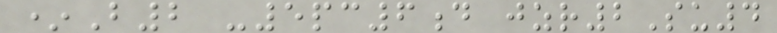*B2 -5pc6d jzr2Su4
